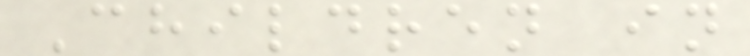Children in
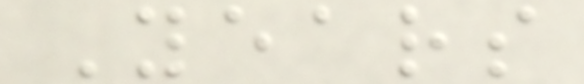Years
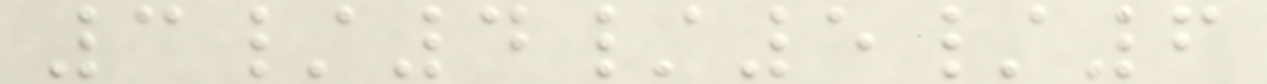3/4/5/6
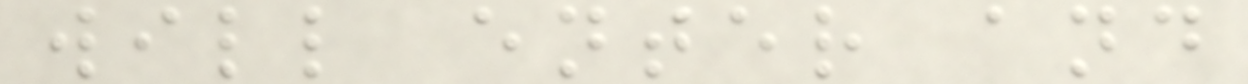will enter and
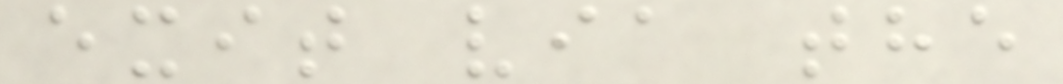exit via the
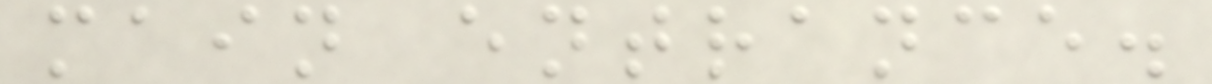main entrance.
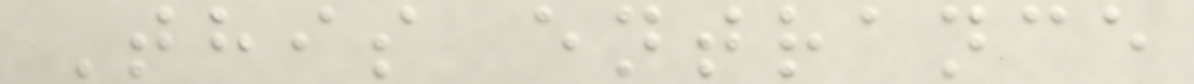This entrance
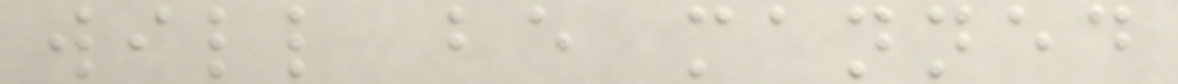will be manned
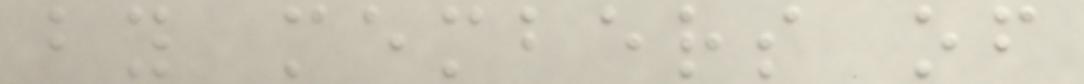by members of
